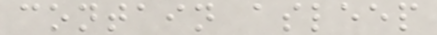contain asleep
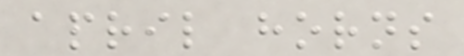april horns
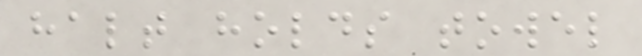halt holds towel
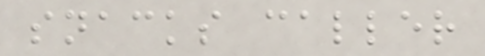snacks caller
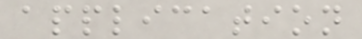application
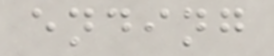ending
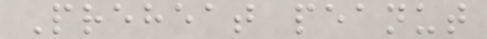Preheat peanut
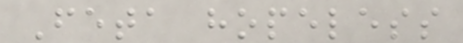Feta hopeless
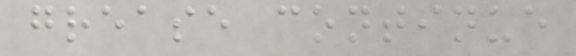grease continue
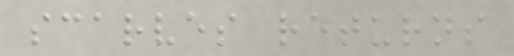scarves returns
